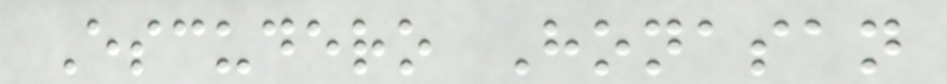Escudero Honasan
